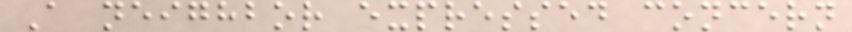A neighbor expressed concern
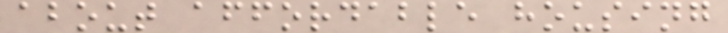about affordable housing
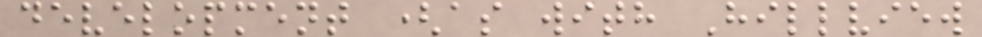development (as with Hillview
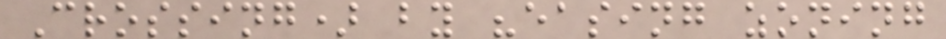Crossing) by "easing zoning
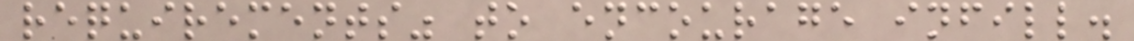requirements" to encourage infill.
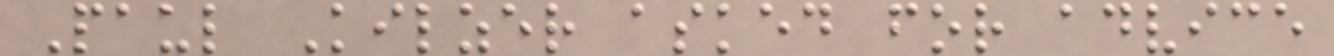Paul Kilzer asked for advice
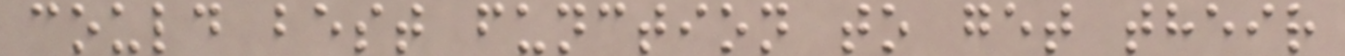could best function to get their
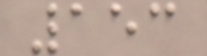153
